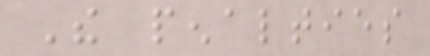The penalties
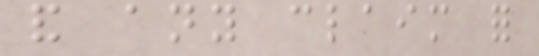and any claim for
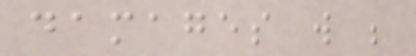damages will be
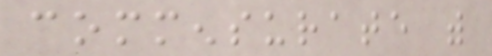commensurate with
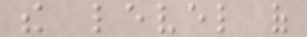the level of
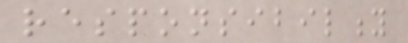responsibility
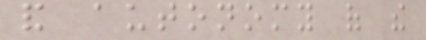and autonomy of the
